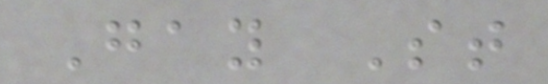Gay St
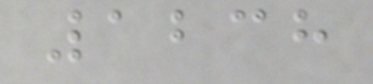1238
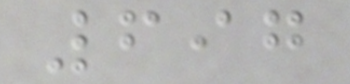697
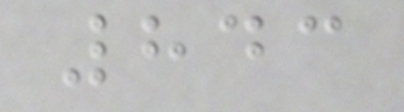843
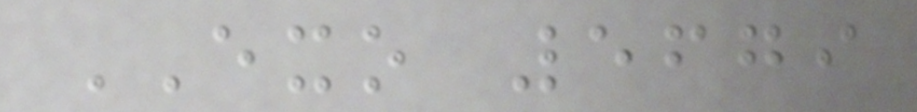EXO 5679
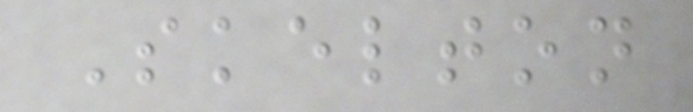Skelton
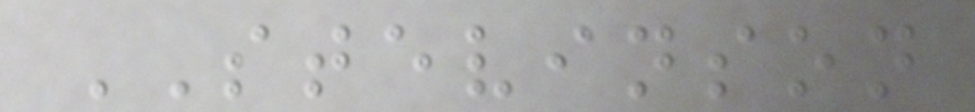STEVINSON
